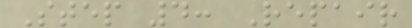Step 4: Repair
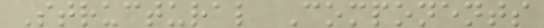Structural Components
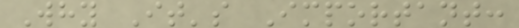Why It's Important:
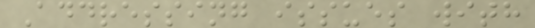Addressing issues with
